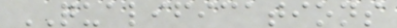QUALIFICATIONS
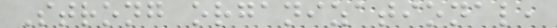Strong organizational,
